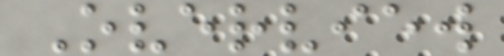Overview
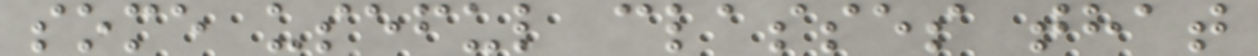some useful classes that
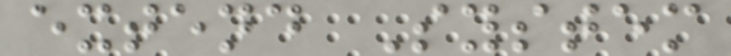extend System
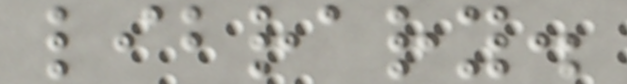library.
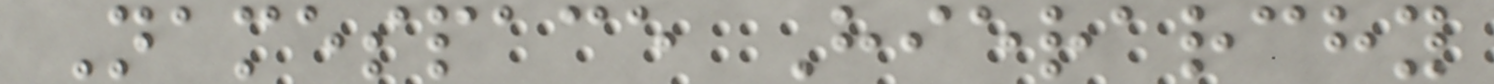Namespace Hierarchy
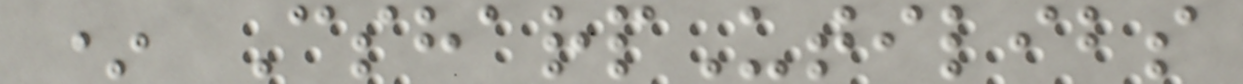* CsharpUtilibs
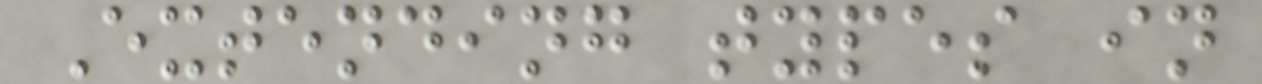Extending types in
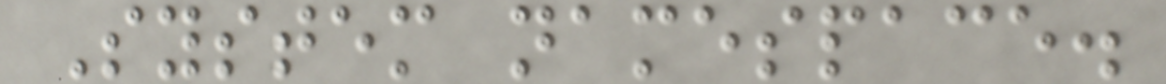System namespace.
